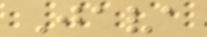Java
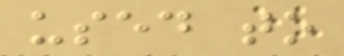used to
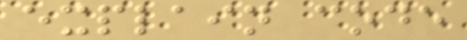explain code
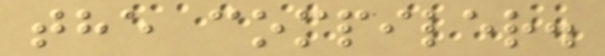the compiler.
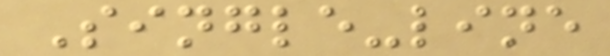Single-line
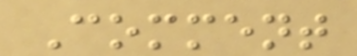Comment
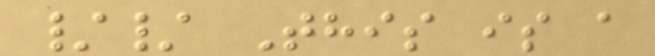// This is a
